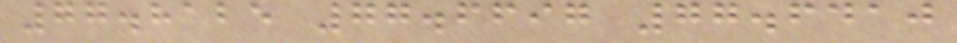77.8125 77.6697 77.6410
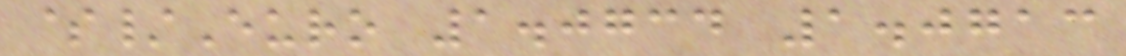$/Euro 1.0734 1.0713
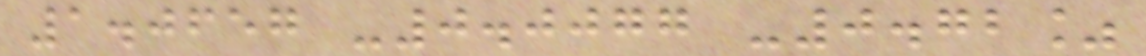1.0657 -0.0077 -0.72%
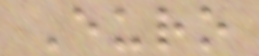Euro
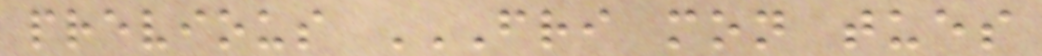previous FRI MON TUES
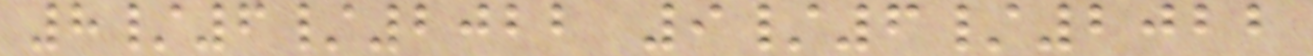8/6/2022 9/6/2022
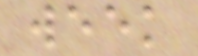week
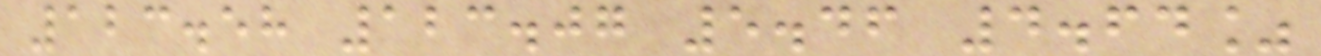123.58 123.07 5.46 4.64%
